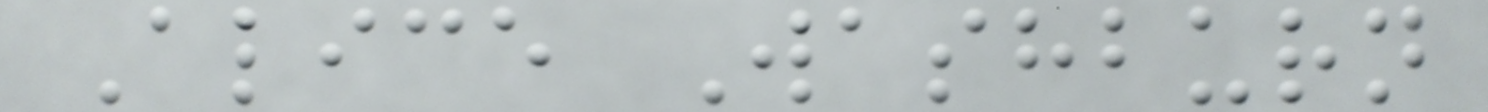Alice Washburn
